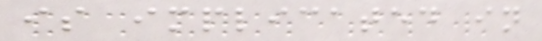is implicated in
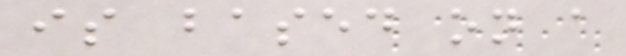is based on a
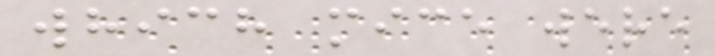which mice were
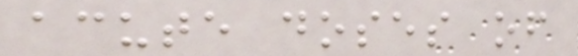acute doses of
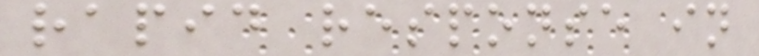rapid response in
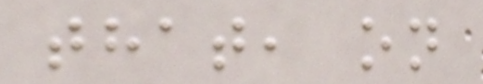that, on
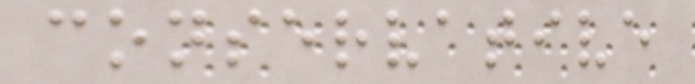conservative
